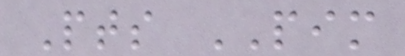Pts PIM
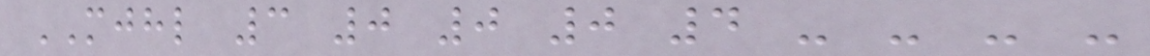MJHL 3 0 0 0 4 - - - -
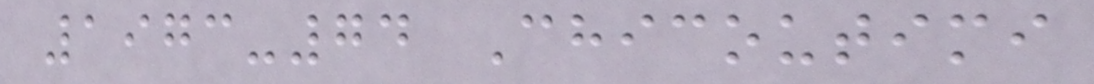1973-74 Chicoutimi
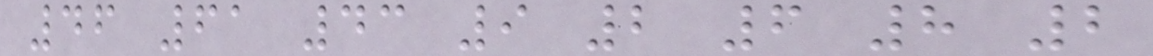46 61 43 9 2 6 8 2
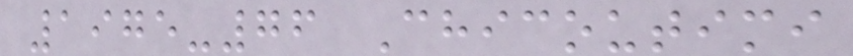1975-76 Chicoutimi
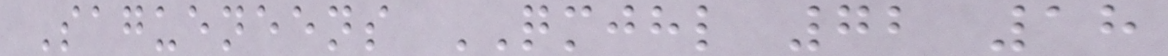Sagueneens QMJHL 72 18
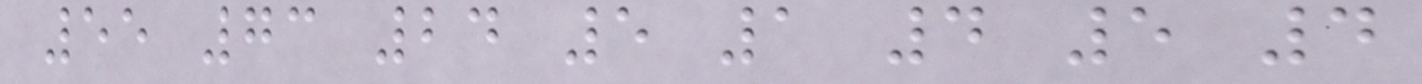55 73 24 5 1 4 5 4
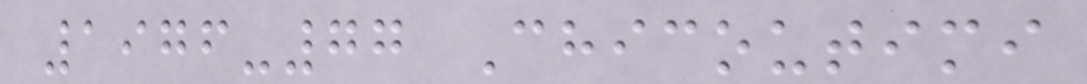1976-77 Chicoutimi
